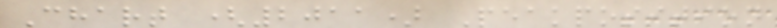Chart (2011) Peakposition
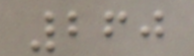260
